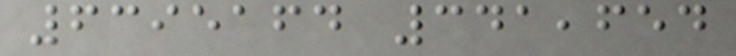6395164 341,654
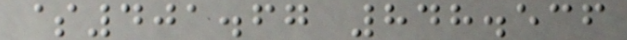$401.67 848.536
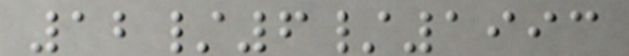12/6/1993
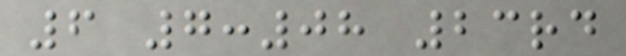6 7:08 23rd
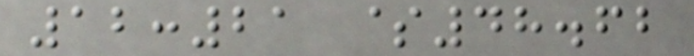12:21 $48.62
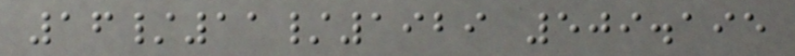16/11/1929 509.195
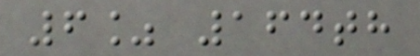6% 164th
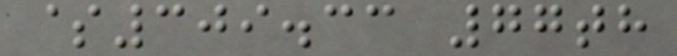$309.33 77th
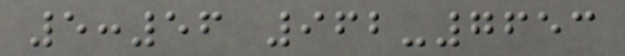5:56 962-7653
